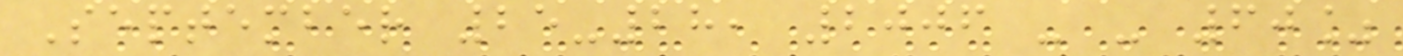September 25-28, 2006 - - 60%
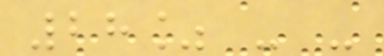28% - -
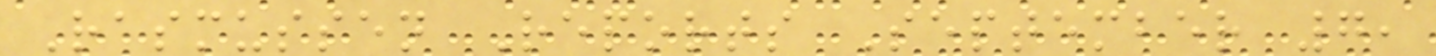Rasmussen Reports September 7,
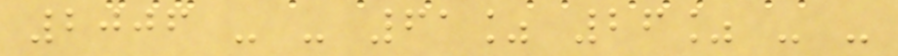2006 - - 61% 26% - -
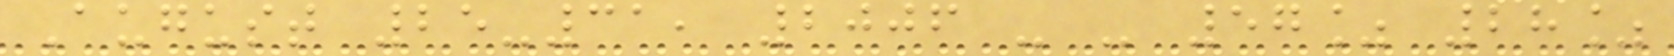August 25-31, 2006 - - 57% 28%
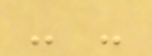- -
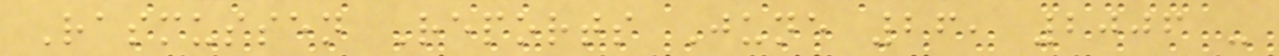Rasmussen Reports June 26, 2006 -
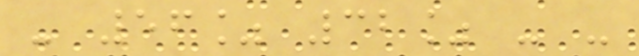- 56% 32% - -
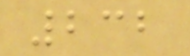232
